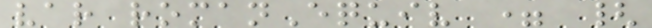var romanEquiv = {
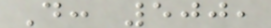D: 500,
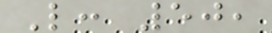L: 50,
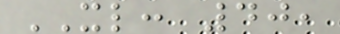XL: 40,
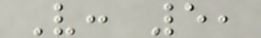V: 5,
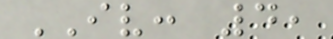IV: 4,
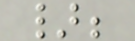};
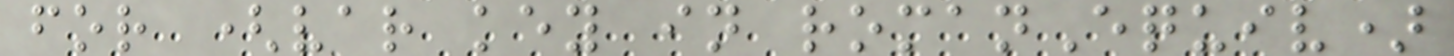for (var key in romanEquiv)
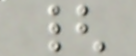{
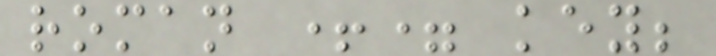roman += key;
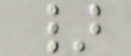}
